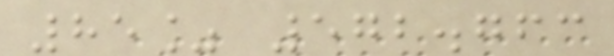85% 572.763
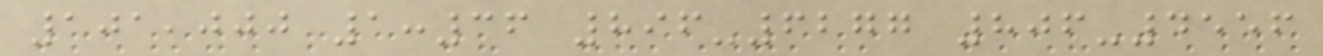101,000 1:36 896-6277 806-4556
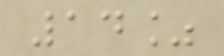14%
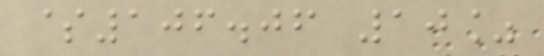$106.06 10%
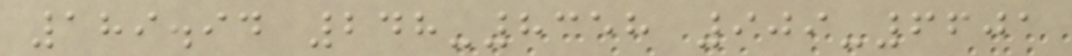189.94 248-8358 909-6601
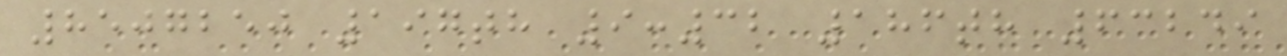8507250 197th 9:32 186th 63249
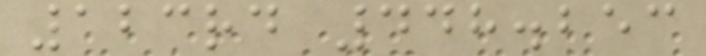123rd 448.253
